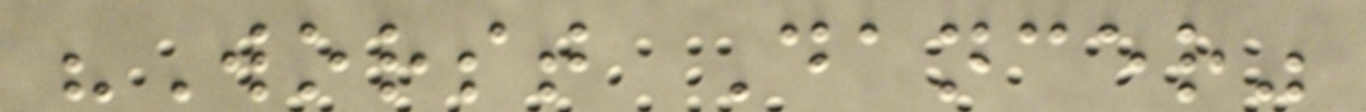"Worst Dancer"
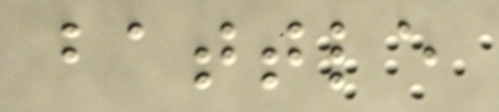battle
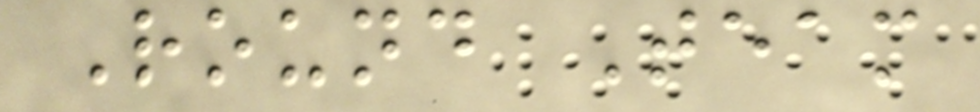Round Team
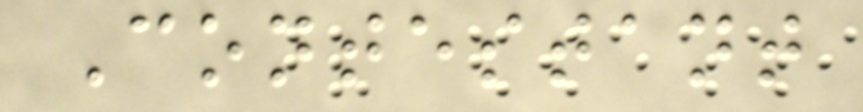Contestant
